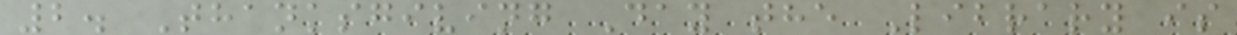2. Thanksgiving Day the Library is
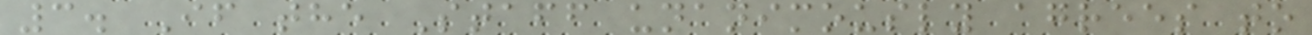3. If the Staff unanimously agrees to
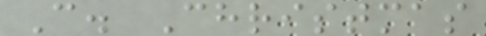C. Christmas
